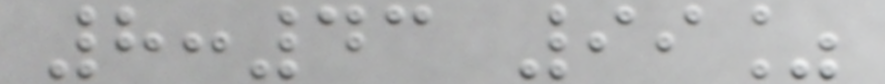8:43 99%
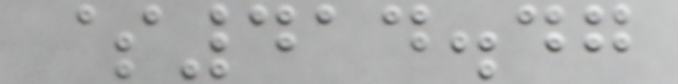$414.47
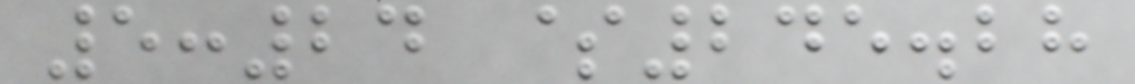5:24 $245.28
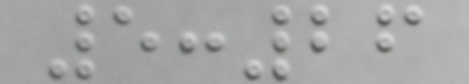5:26
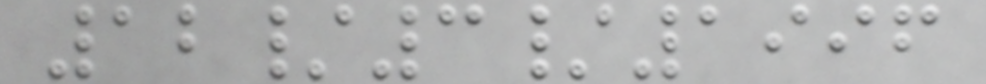12/3/1996
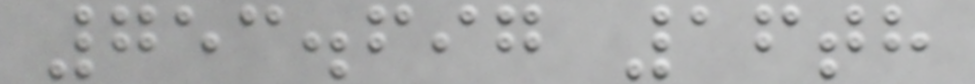753.697 16th
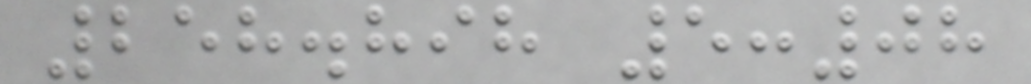258.898 5:08
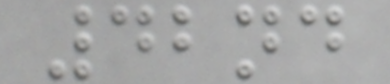42nd
